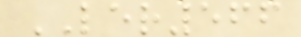LER566
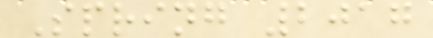Spring 2017
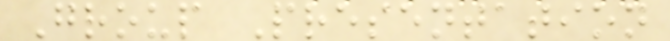Group Presentation
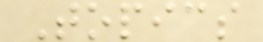Topics
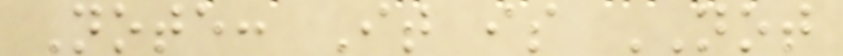Note: It is NOT
